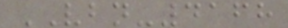VBN-4168
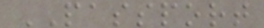PASSPORT
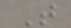T
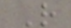R
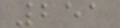251
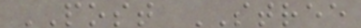POST STREE
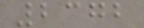2372
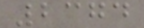2374
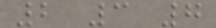2 3 7
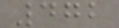472
